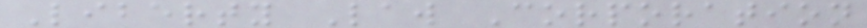Liberty Law Corporation
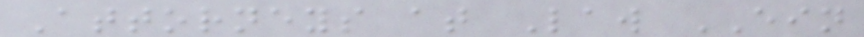Attorneys at Law EIN
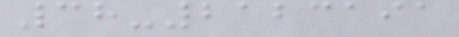38-2123191
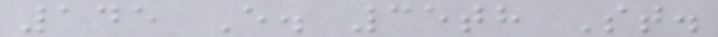145 E. 35th St.
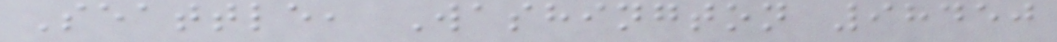Seattle, Washington 98450
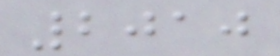2010
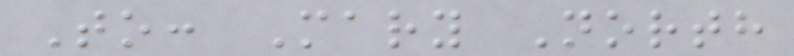To: Mary North
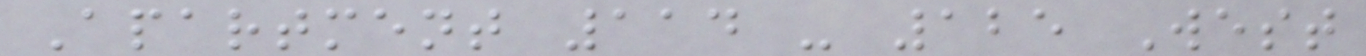Apartment 114 - 125 West
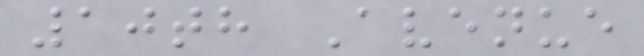10th Avenue
